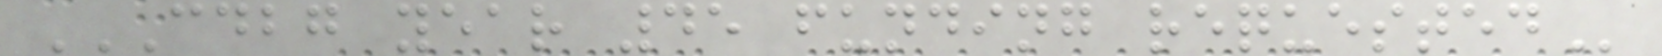CDBG YEAR 45 FUNDING REQUESTED
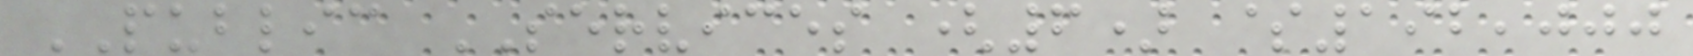PUBLIC SERVICES (6) $192,000
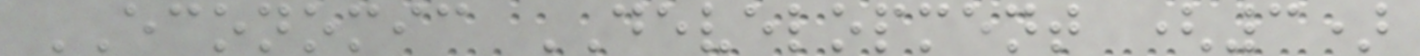ECONOMIC DEVELOPMENT (3)
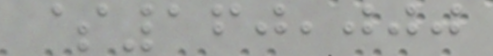$160,000
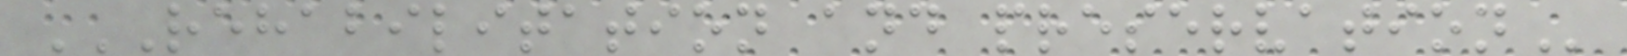REHABILITATION AND PRESERVATION
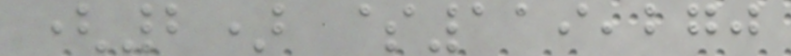(2) $119,270
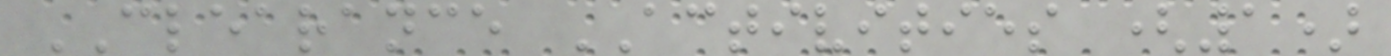CLEARANCE ACTIVITIES (1)
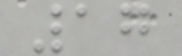17
